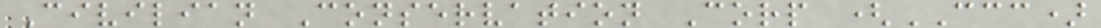Civilian Conservation Corp (CCC)
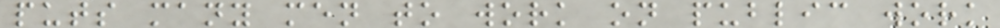puts many men to work on public work
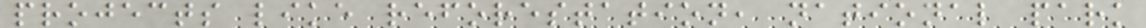projects like reforestation, national park
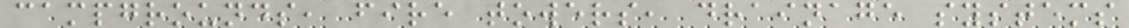campgrounds, fire towers, drainage systems
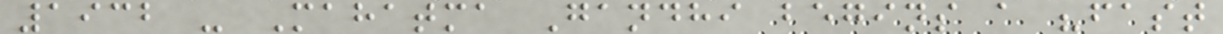1932 - Mahatma Gandhi begins a "fast
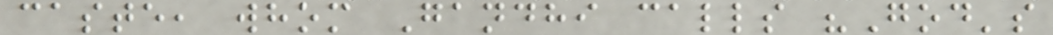caste, whom Gandhi calls "God's
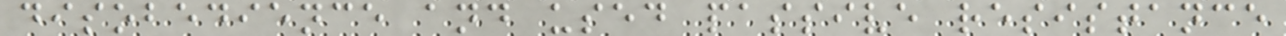disobedience and used passive resistance
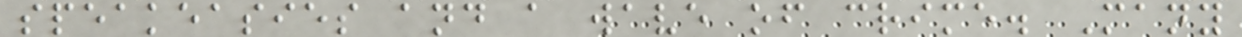speakeasies and a wave of crime. Many
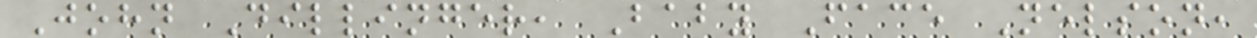John Dillinger, Baby Face Nelson,
